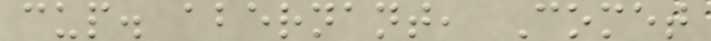cup. abernant, Comet
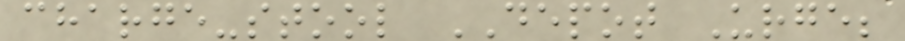charge-stool DEPOT Urge;
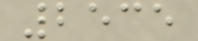2535
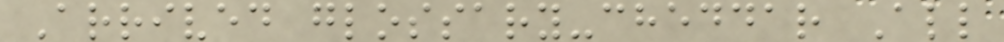Arrived glossary-cheddar All
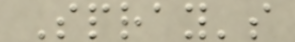Spray's
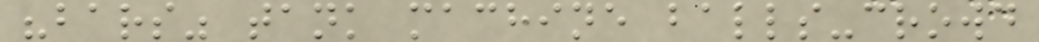"bars" tank machine balls-crowd
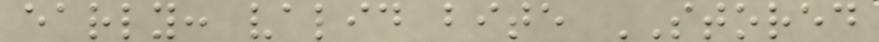early: valid bite STORED
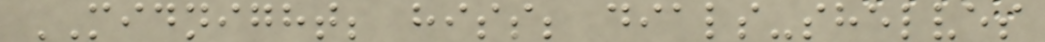MIDNIGHT; hiss; dials-shelves
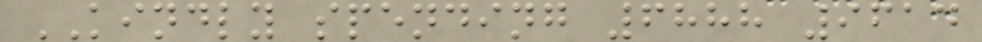KINDLY spending 6888 9614
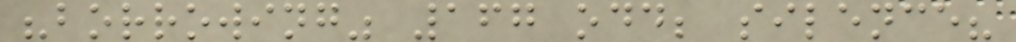"borrowing" 167 odd; silence?
